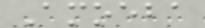Amoeba
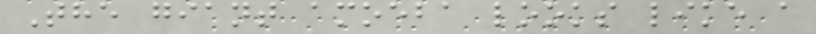The giant amoeba looks like a
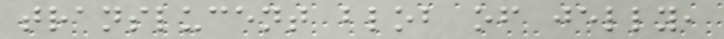translucent blob of jelly,
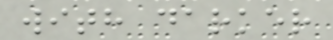with darker
